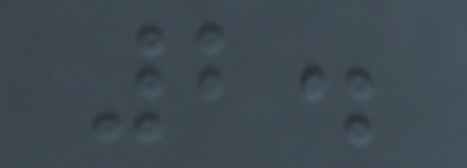2.
